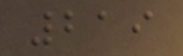219
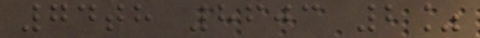74th 8603 2%
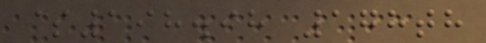$198.98 178th
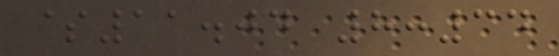$11.04 8:34
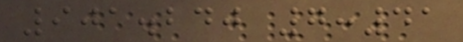901.240 7:41
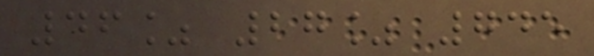46% 27% 745
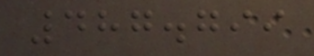487.799
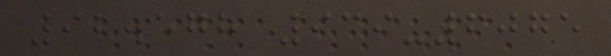92.578 939-6075
